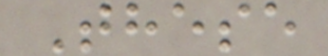These
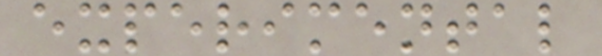experimental
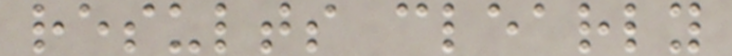results clearly
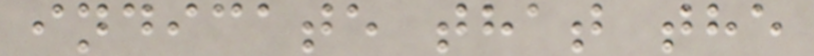indicate that the
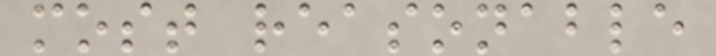most reasonable
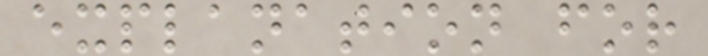explanation for
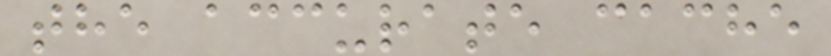the accurate cache
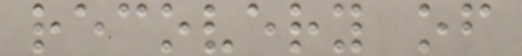recovery of
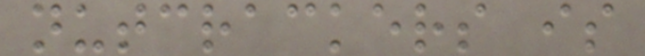nutcrackers is
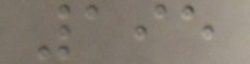195
